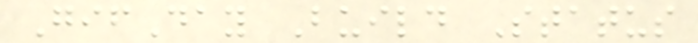GifDay Build Status
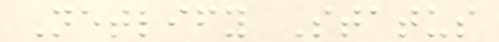Netlify Status
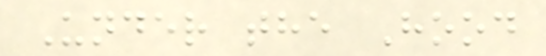Under the Hood
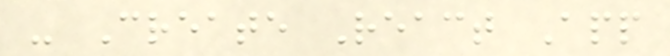- Create React App
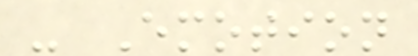- Emotion
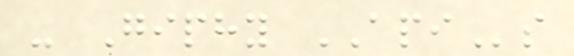- Giphy APIs
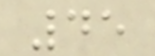45
